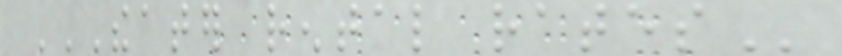THEATER RENTAL RATES
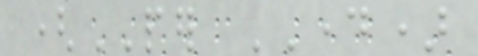(PER DAY)
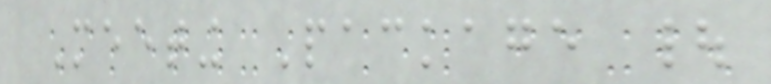Meeting Package |
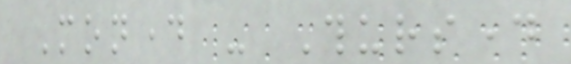Monday - Thursday
